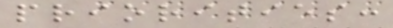priorities:
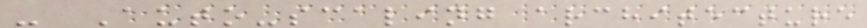- Auto-scaling architecture
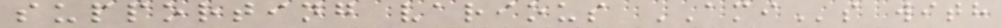supporting various AMIs with
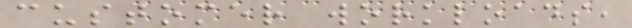customer workloads,
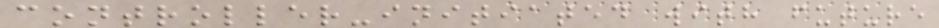controller-initiated with future
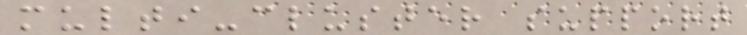multi-cluster support
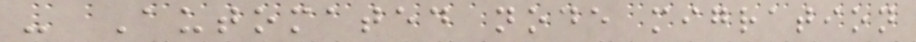- Automated node migration
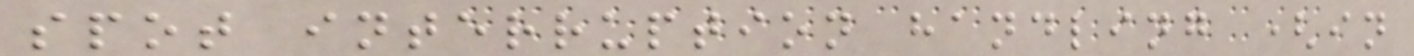spot interruption handling (in
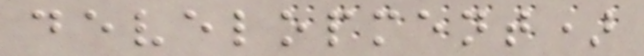development)
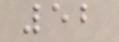52
